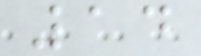14
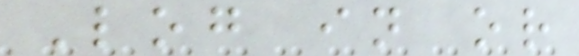Log in or
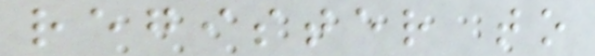register to
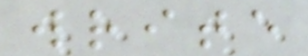write
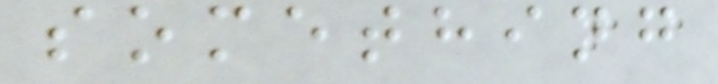something
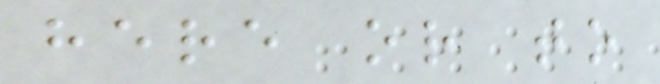here or to
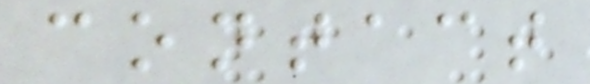contact
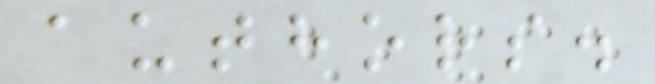authors.
